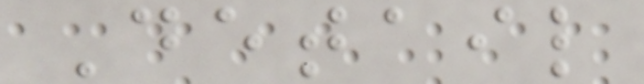Detail
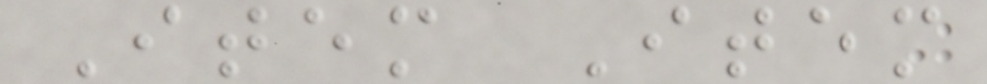Item Item
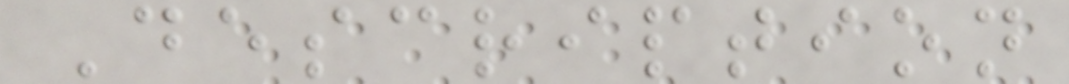Description
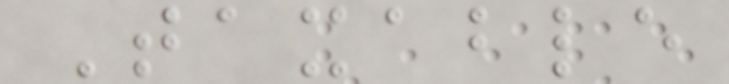Taxable
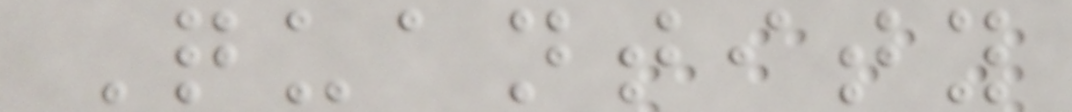Quantity
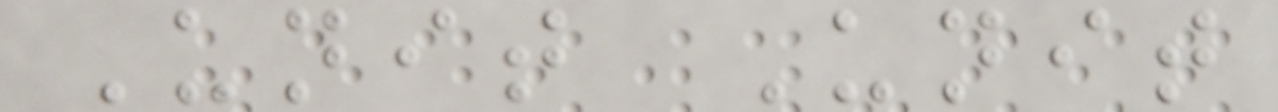Unit Unit
